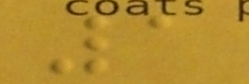1
